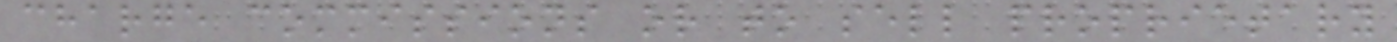charge commissions or to sell proprietary
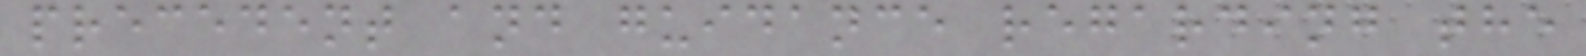precedent and guidance regarding the
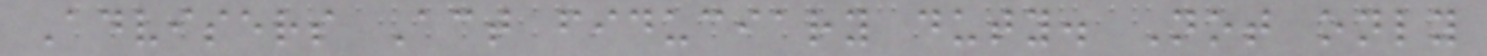Advisers Act fiduciary duty. Not only
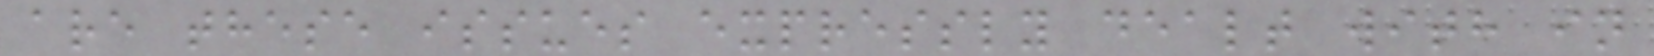are these issues expressly dealt with in
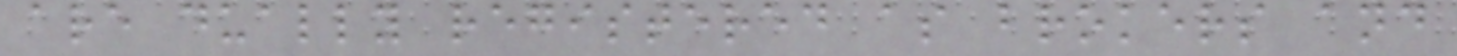are dually registered as brokers and
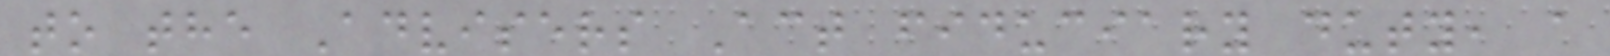to the Advisers Act fiduciary duty, a
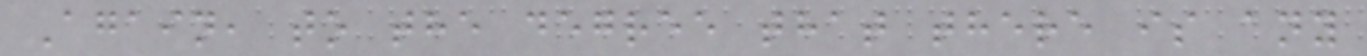Again, to the degree that there is any
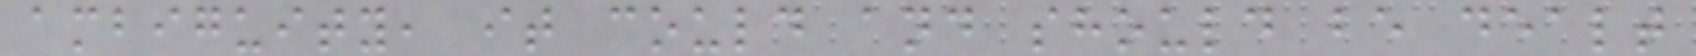ambiguity, it could and should be dealt
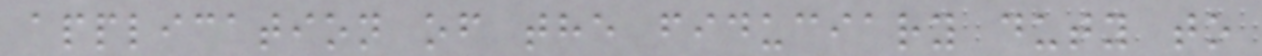application of the fiduciary duty to
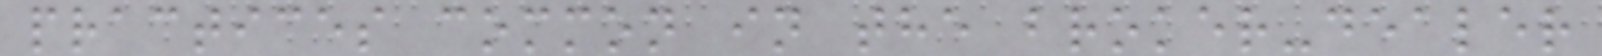practices common in the broker-dealer
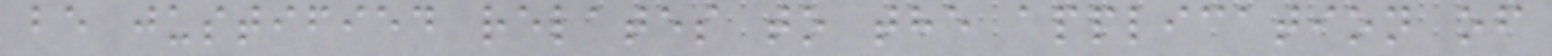be justified relates to the application of
